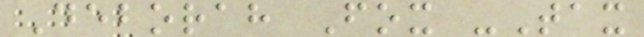Deborah Fox -Tax
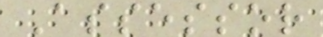Assessor
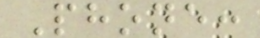Phone:
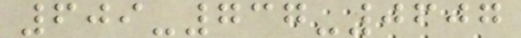609-737-0607
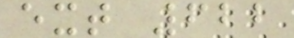ext 622
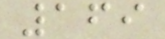169
